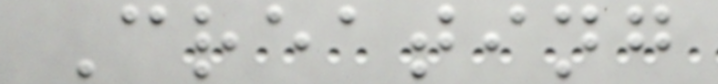Creating
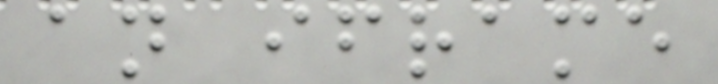an iframe
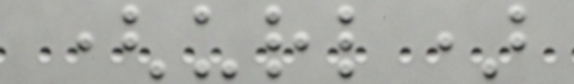(url)
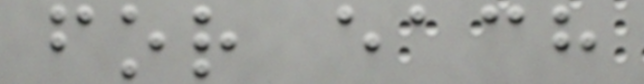for each
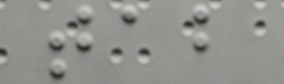tab
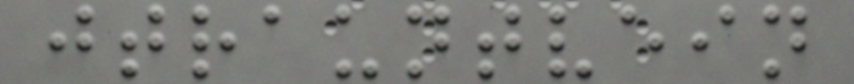jtrauntvein
